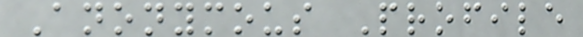Anonymous Profile
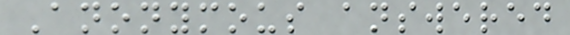Anonymous answered
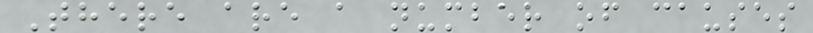There are a number of causes
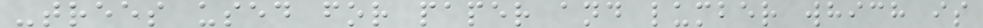-trees used for paper and lumber which is
